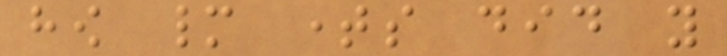how many times did you
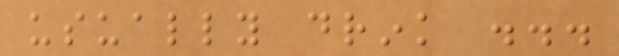usually drink ...
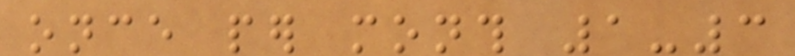once per month 1-3
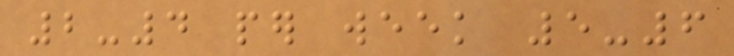2-4 per week 5-6
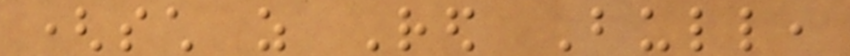(such as Red Bull,
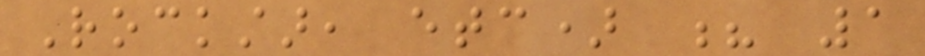Rockstar, etc) ? 1
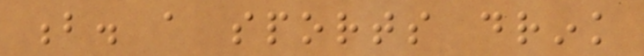b. a sports drink
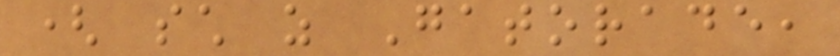( such as Gatorade,
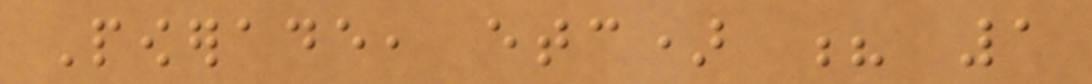Powerade, etc) ? 1
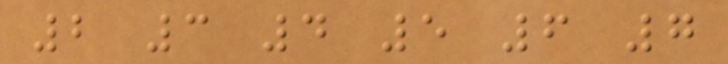2 3 4 5 6 7
